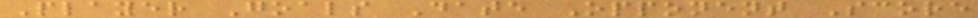Player Goals Date Opponent Score
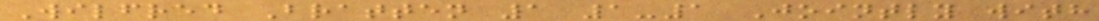Wilfred Bratten 1 1-1 Jointly with
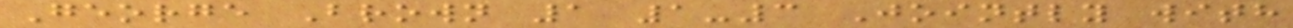George Brown 1 1-3 Jointly with
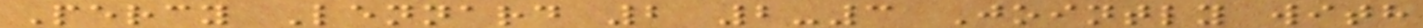Percy Lennard 2 2-3 Jointly with
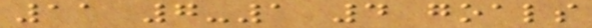11 7-1 4 goals
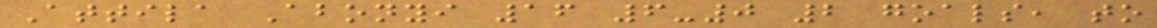Attila Abonyi 16 6-0 2 goals, to
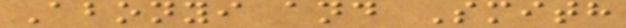Abonyi and Smith
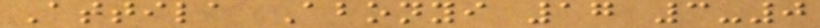Attila Abonyi 17 3-0
